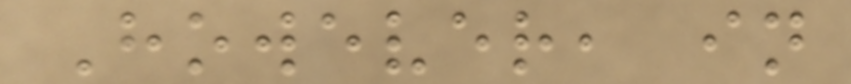However, in
